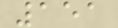151
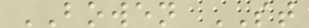BOWEN ST
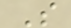S
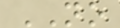NO
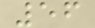56
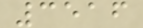3516
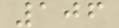106
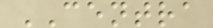CENTRA
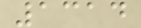1314
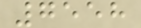7558
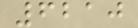6210
